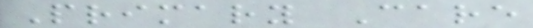Primary Care
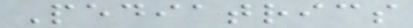Pediatrics
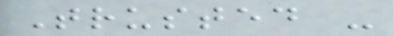Trusted -
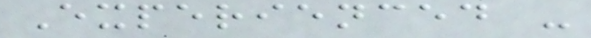Experienced -
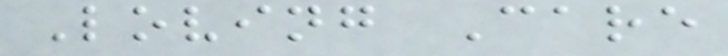Loving Care
